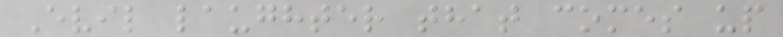Evil laughter that comes up
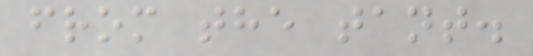from the tant.
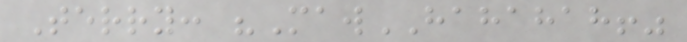Terry: "MawHAHAHAH!"
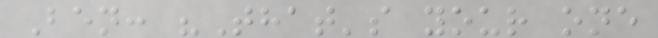Ben: "That's your one
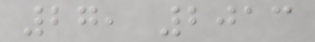27, 2013
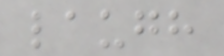laugh
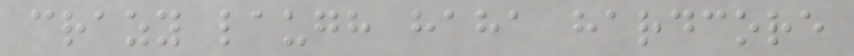crazy laugh haha hardcore
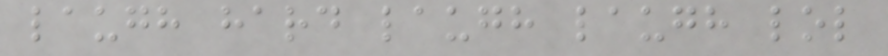laugh hard laugh laugh lol
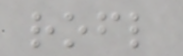rofl
